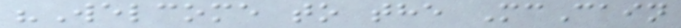"Welcome to the McCain
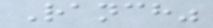Ranch"
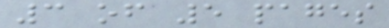3 of 5 pages
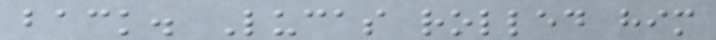back. Lucas rolled him
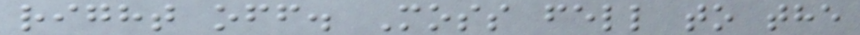right off. Moss fell to the
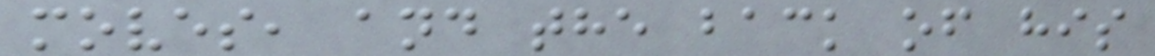moves, and the back of his
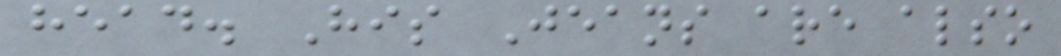head. His Jeans are also
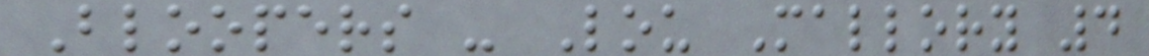Bloopers - Lou Mallory 4
